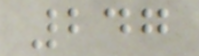247
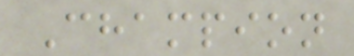Champion
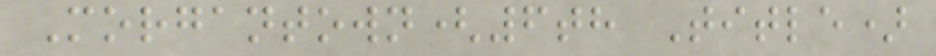Morgantown(6th Title)
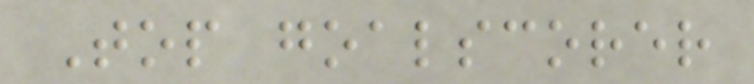Top goalscorer
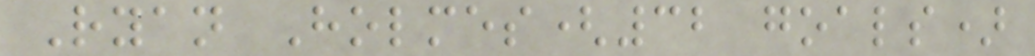Ryan Holmes(32 goals)
